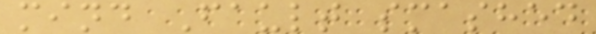mind Fault smashed
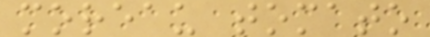moreau tomato
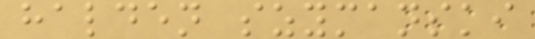halden szymanski
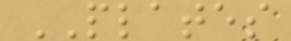PLATES
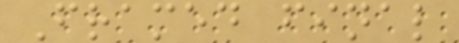Framed final
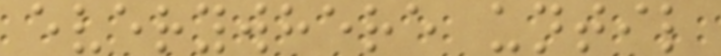everywhere until
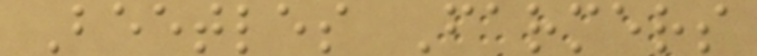Beetles Farmers
